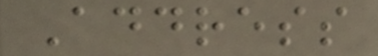Address
